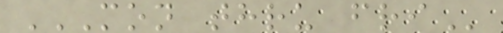MON THRU FRI
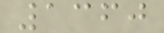1360
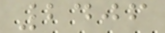2406
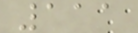111
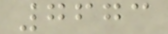7673
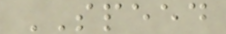SPEED
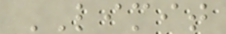LIMIT
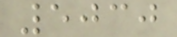5030
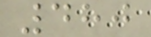480
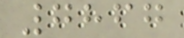7867
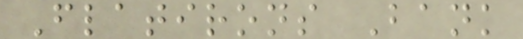Flatirons Bank
